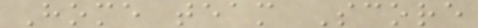Home team Score
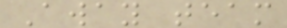Away team
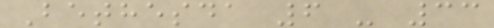Bethesda 6 - 33
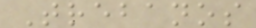Trebanos
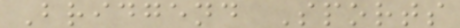Bridgend Sports
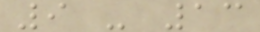9 - 13
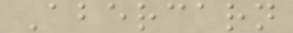Abercarn
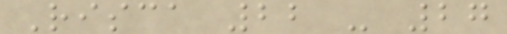Risca 22 - 27
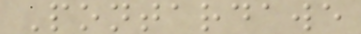Pontardawe
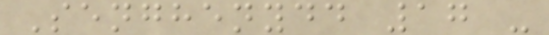Senghenydd 17 -
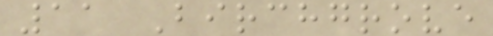11 Birchgrove
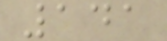141
